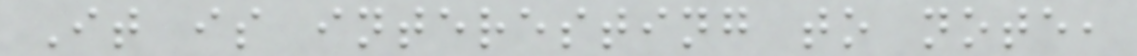It is interesting to note,
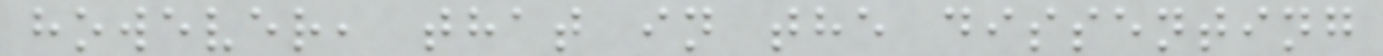however, that in the dissenting
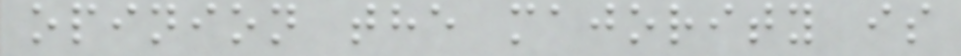opinion the majority is
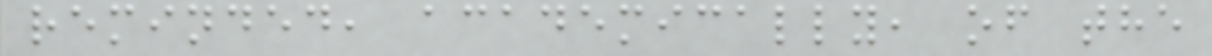reminded, academically, of the
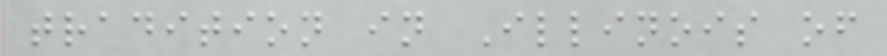tradition in Illinois of
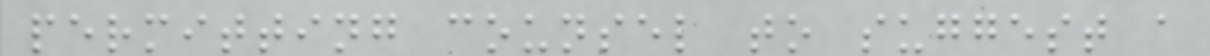permitting counsel to suggest a
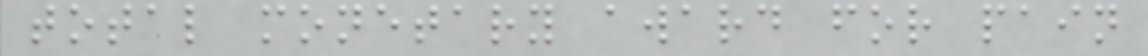total monetary award for pain
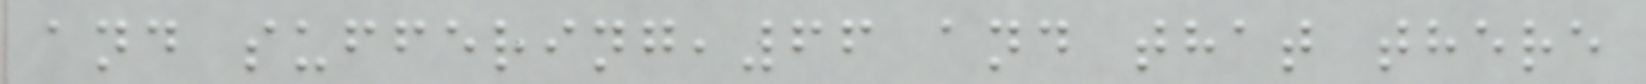and suffering,66 and that there
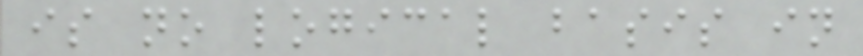is no logical basis in
